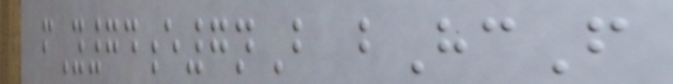fY74e7nB bHcF
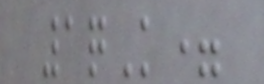1qK=
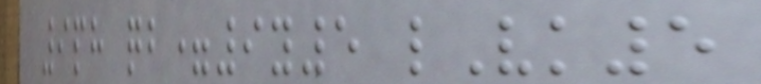9ph qb=9y5 lVk5
